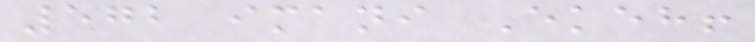572 imani Ekeh!
